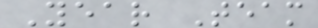Year Team
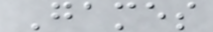Games
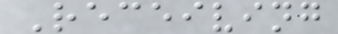Receiving
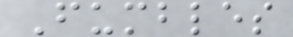Fumbles
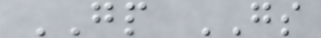GP GS
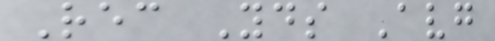Rec Yds Avg
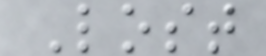Lost
